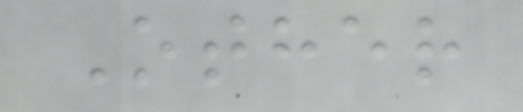Other
